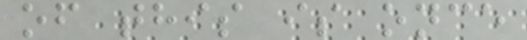of this is once
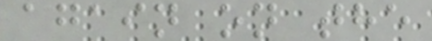again on the
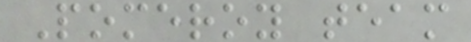Pomeroy team
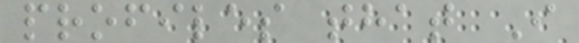profiles that I
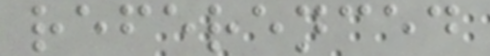referenced
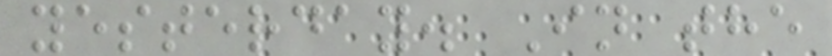yesterday. In the
